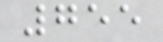755
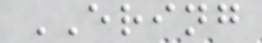ERING
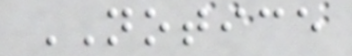NOTICE
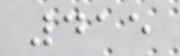415
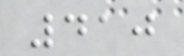410
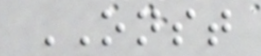ONST
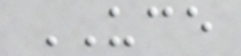UCE
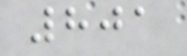801
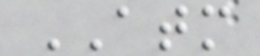ATM
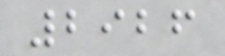2926
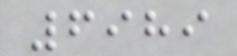6989
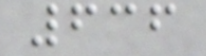636
